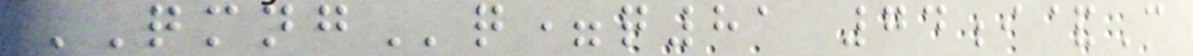QMNGq=q81 74i&C
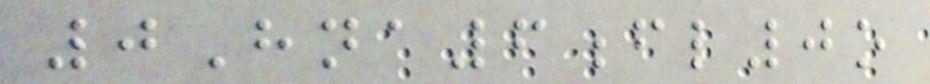0Hna6fl0o
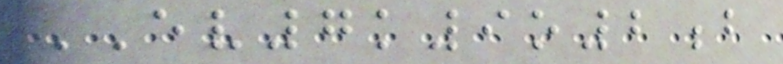EV7k9o2b
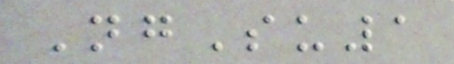NgSu1
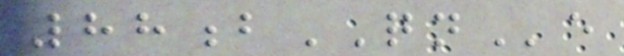88bQNe
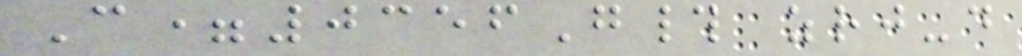C=0356G# zrj-d
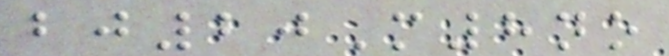bj20M8no
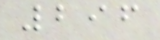296
